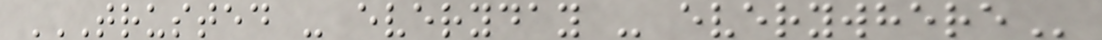TRUSTED - EVERYDAY - EVERYWHERE
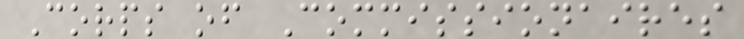Corps of Commissionaires
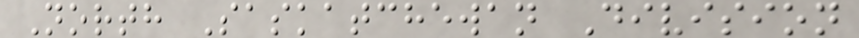North Saskatchewan Division
